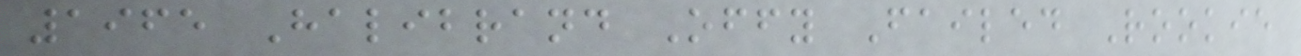1965 Halibrand Offy Failed Rookie
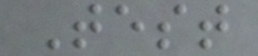Test
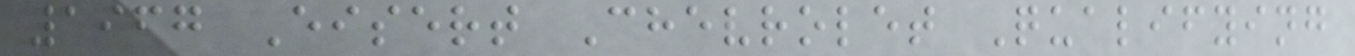1967 Eisert Chevrolet Qualifying
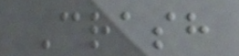Crash
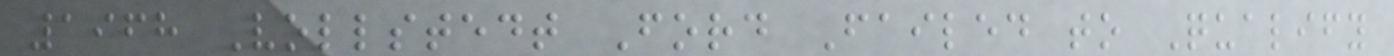1968 Vollstedt Ford Failed to Qualify
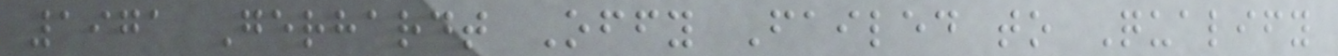1971 Gerhardt Offy Failed to Qualify
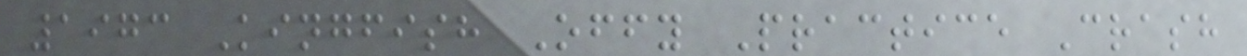1973 Kingfish Offy Practice Crash
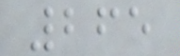265
